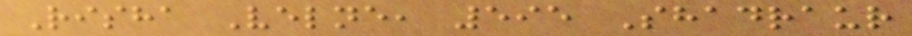Risha Velne, 595 Shadraur
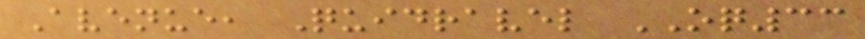Avenue, Quidravel OQ33
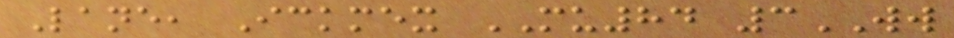Lane, Ickmex MU84 3WW
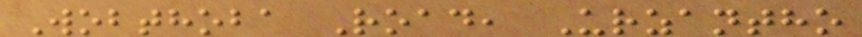Wobthoba Road, Urzantho
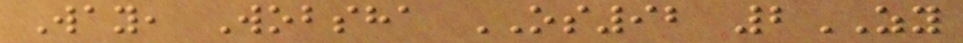Way, Wobsha OS92 2ZY
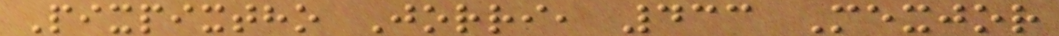Pixpixtho Jorri, 433 Mexjor
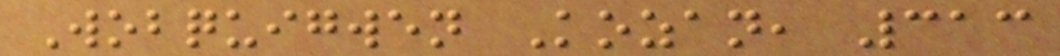Wobquigwen Kozan, 313
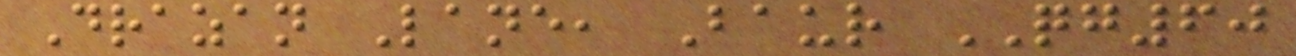Drazan Lane, Baur QG60
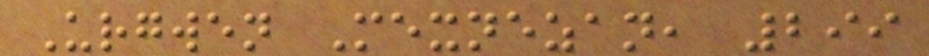Urgwen Mexnezan, 299
